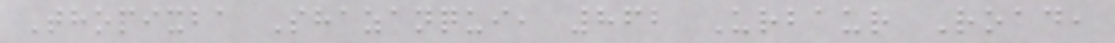Thopixba Shazanqui, 862 Urbaur Road,
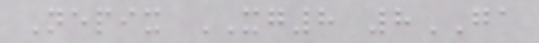Nepix XG8 8GA
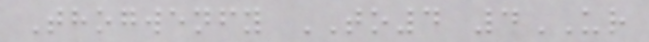Thogwenfy TO4 4UR
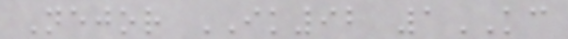Nejor IK92 1KC
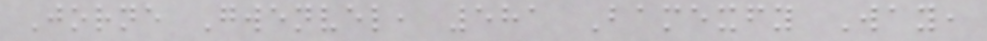Jorne Gwenvel, 581 Bamexfy Way,
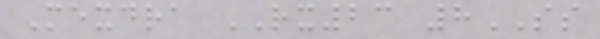Mexdra RX23 8SS
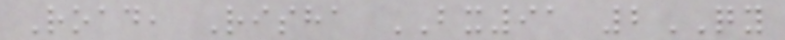Road, Risha BX91 2QY
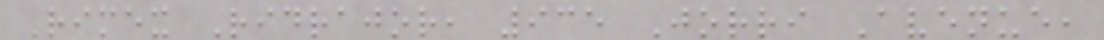Rimex Ridrajor, 935 Jorri Avenue,
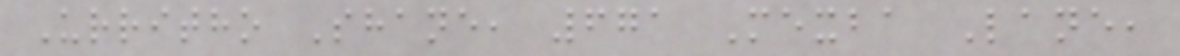Urritho Shane, 671 Mexba Lane,
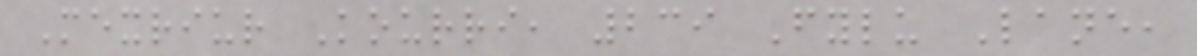Mexriur Kourri, 239 Fylu Lane,
